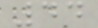44
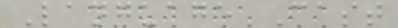Language Cast
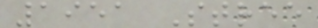1951 Stree
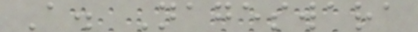A. Nageswara
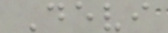Devi
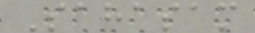Sahasam
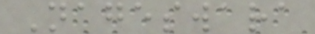Nageswara
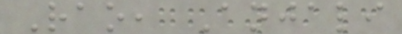Rao, Anjali
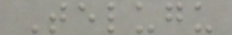Telugu
